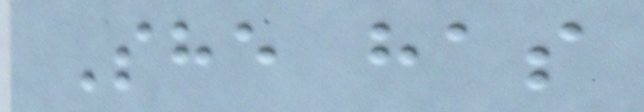She has
